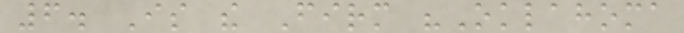6. Is the Firm "Oklahoma
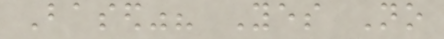Based"? Yes No
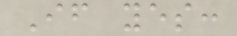If yes:
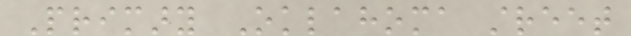Primary Oklahoma street
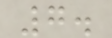7.
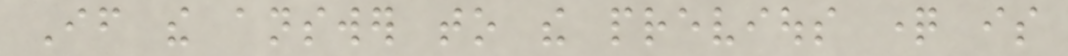If the answer to the previous question is
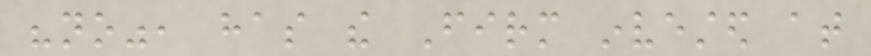"no", has the Firm invested at
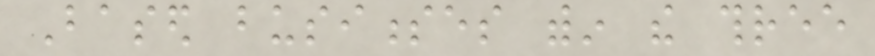Based businesses within the three
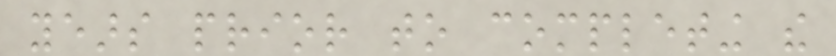years prior to completing the
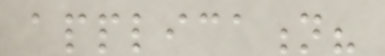application?
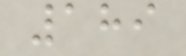189
